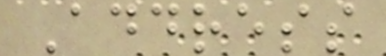Address
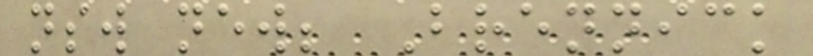nsw new; Brennick
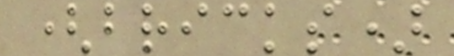(bricks)
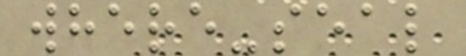where-seal
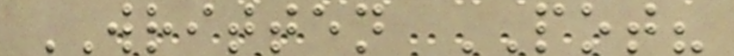WRITTEN POT?
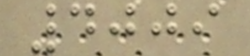4009
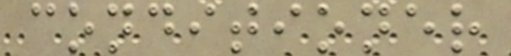conditioner
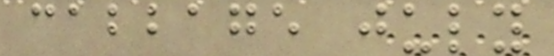cabbage july
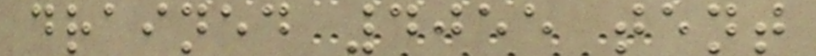drained 4055 tent
